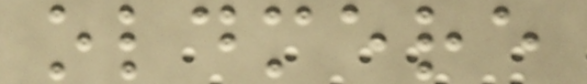oldmere
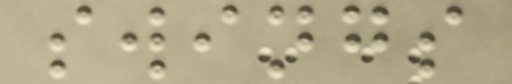swings
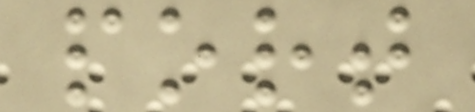port
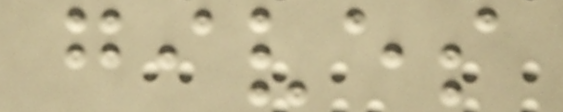gives
